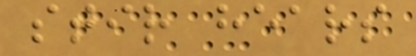stir hears
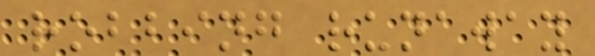robbing runaway
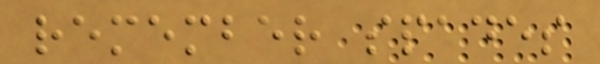remember spades
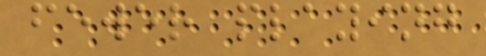fewer playing
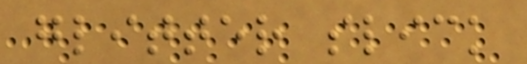glitter slick
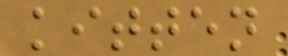kitten
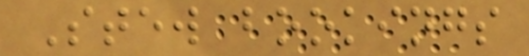Stew bookings
